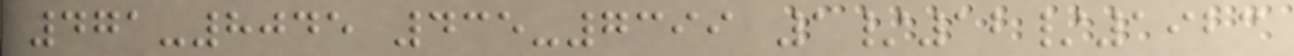471-8045 435-7399 1/12/1923
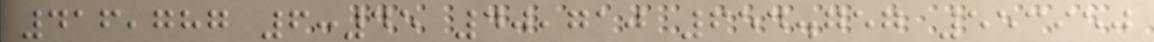416,787 6:45 40,710 654.757 553950
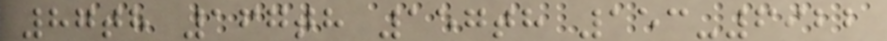87th 167th 157th 153-6922
